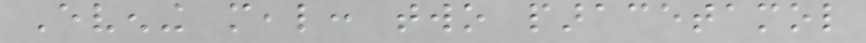Evening meal: two paracetamol
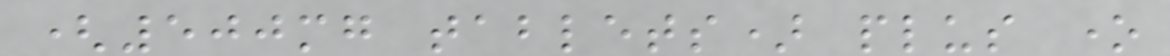(500mg tablets) plus one
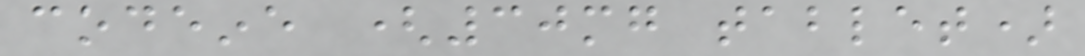codeine (30mg tablet)
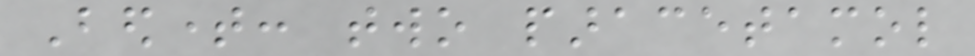Bedtime: two paracetamol
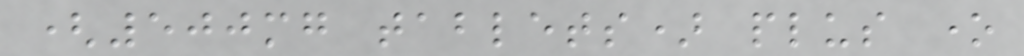(500mg tablets) plus one
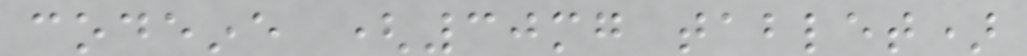codeine (30mg tablet)
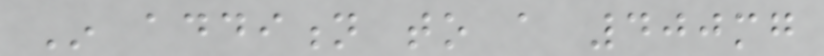In addition to a 400mg
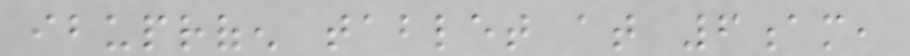ibuprofen tablet at 6am,
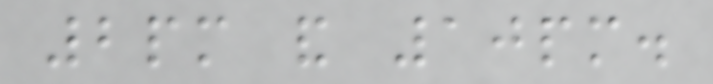2pm and 10pm.
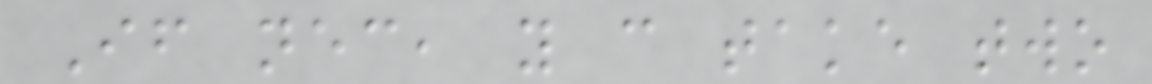If necessary, you can take two
